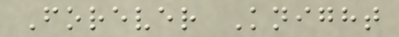Forever Knight
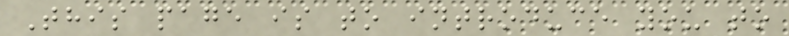This page is to introduce you to
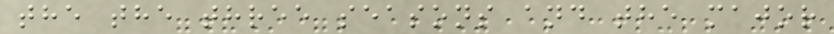the the three seasons and the major
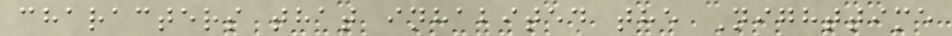characters that inhabited the Nighttime
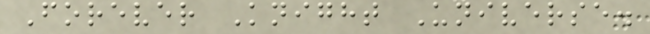Forever Knight Universe.
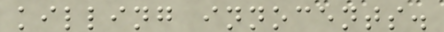killing innocents.
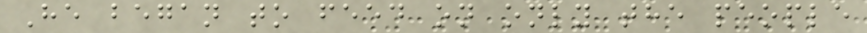He began to feed on only the people
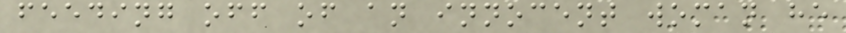feeding off of an innocent woman he
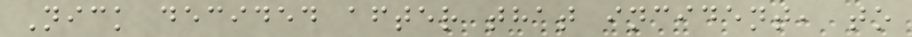Nick decided after that incident, to
